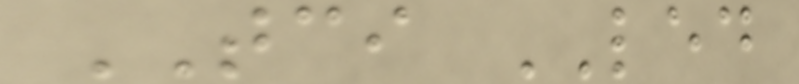TCI LED
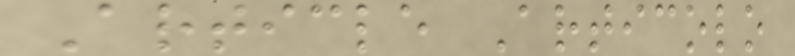Article Articolo
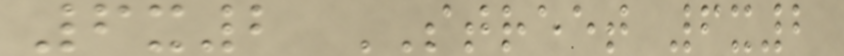6x2 STREET 6x2
